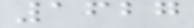1627
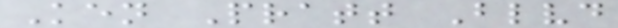Ken Pratt Blvd
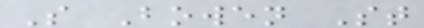S Bowen St
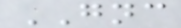GNC
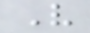V
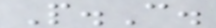P.C.
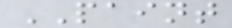PAINT
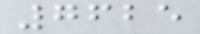7625
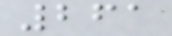261
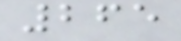265
